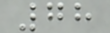78
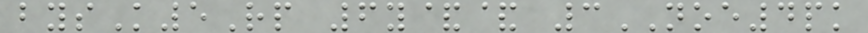bysK5Rp 6y&& 3NOE4pk
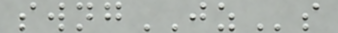swngJZs
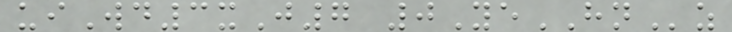uiWd3xJ7 0YeHNz
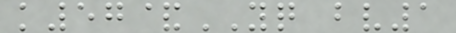k57&YQ bv1
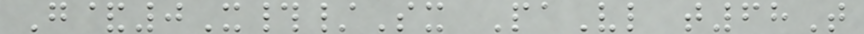G&0X#/Sx PaVl t68T
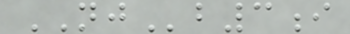NJb3i
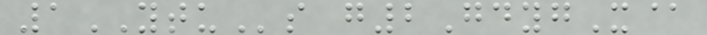1YTUs g2GdygX@
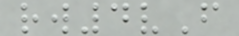rw4vF
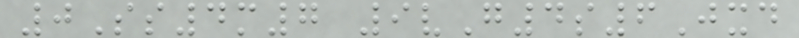0Ss4m7 9vG4s6Jxd
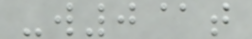-w0@t
